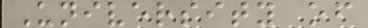University of
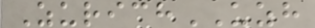ZurichUZH
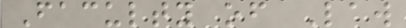Faculty of Law
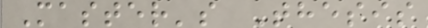Master's Thesis
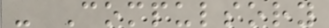- Compulsory
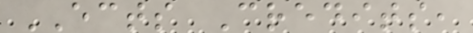ECTS Credits,
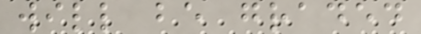will be graded
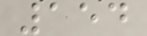154
